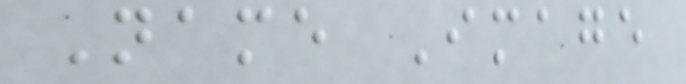Name Image
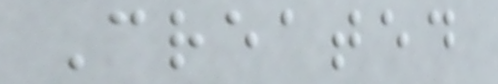Created
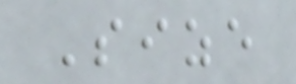Size
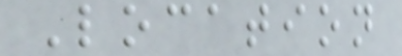Location
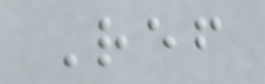Ref
